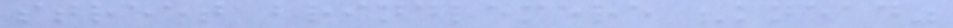street brindlemere "knead"
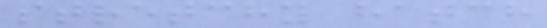stretchy hatch
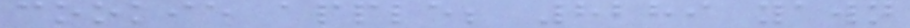cookie apple; 8289 yawn
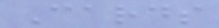Cards
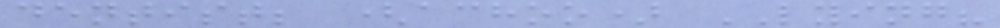dentist; (achoo) LYING?
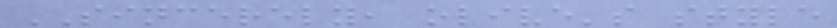SINCERELY, olive's style
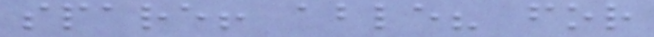spare! able? for
